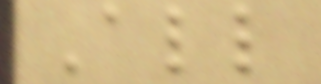All
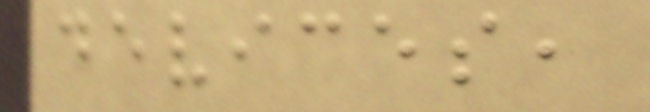devices,
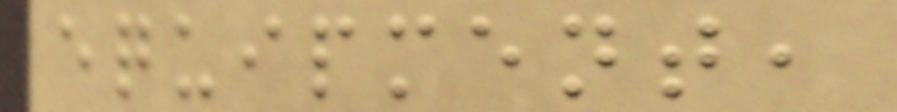equipment,
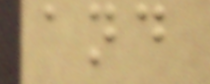and
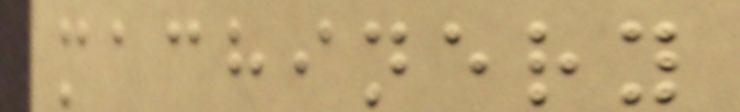machinery
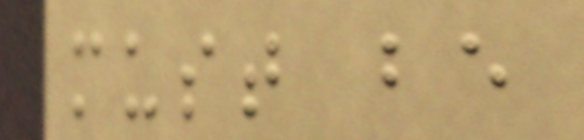must be
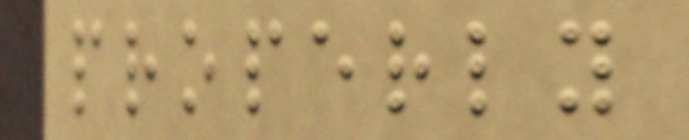properly
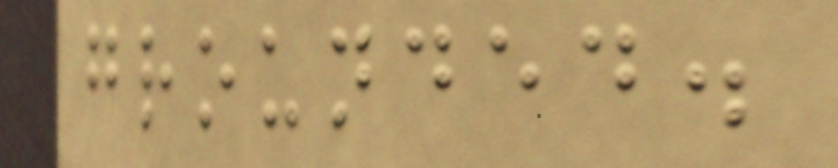grounded.
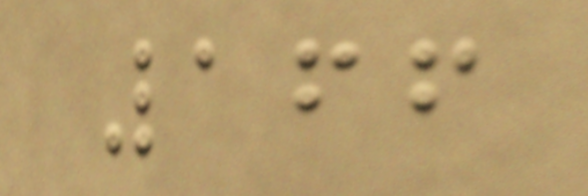166
